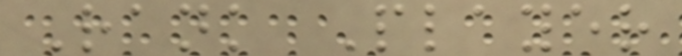Rank Player
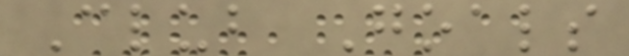Club Goals
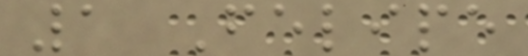1 Felipe
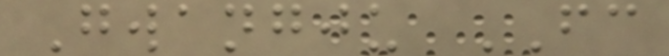Gwangju FC
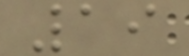19
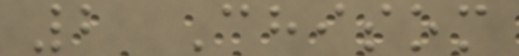2 Chisom
